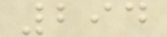294
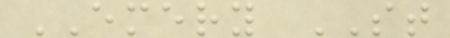EMERY ST
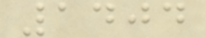1404
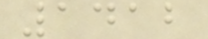1412
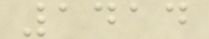1414
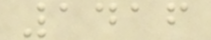1416
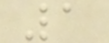1
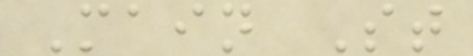Main St
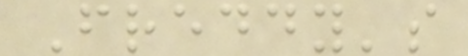Freddy's
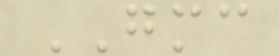GMC
